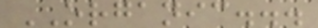ORGANIC...
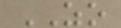ZO
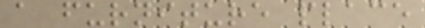a furniture place
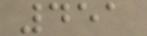451
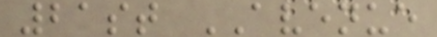21st AVENUE
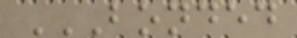BONDED
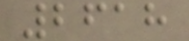2618
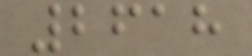2618
